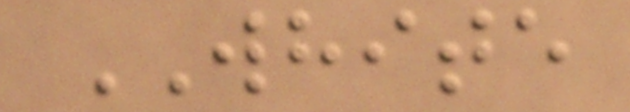WHITE
